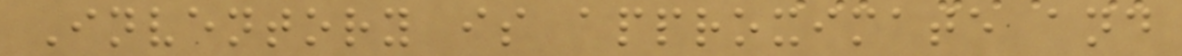Inventory is approximate and
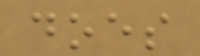does
